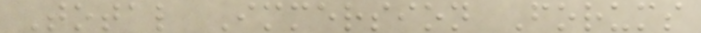Total Immersion Forums
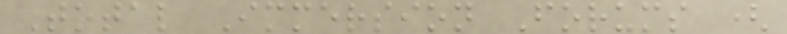Total Immersion Forums (
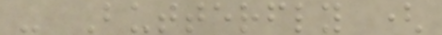- Butterfly (
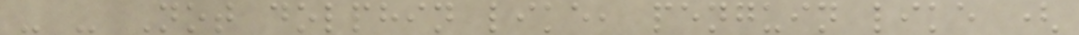- - Not dolphin like, penguin like (
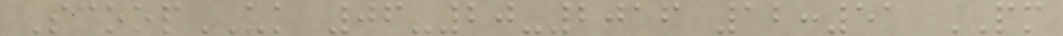ScoopUK 06-20-2016 12:51 PM
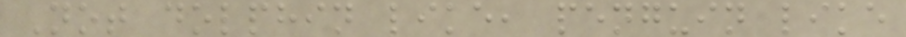Not dolphin like, penguin like
